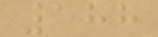188
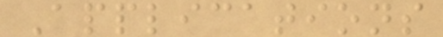Applications
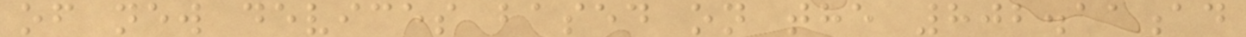of new devices based on the 802.11ad
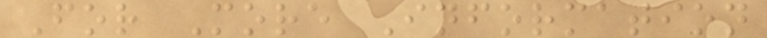For More Information
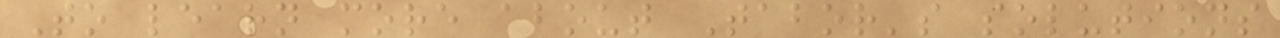To learn more about Tabor's solutions
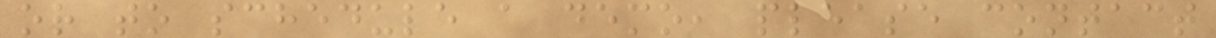or to schedule a demo, please contact
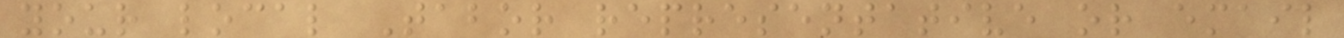your local Tabor representative or email
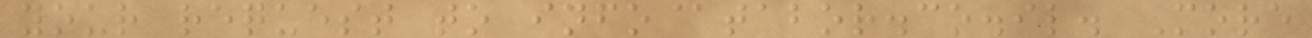your request to info@tabor.co.il. More
